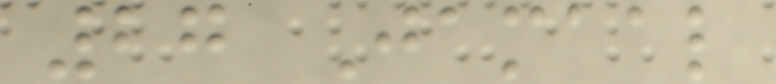27 Jamaal
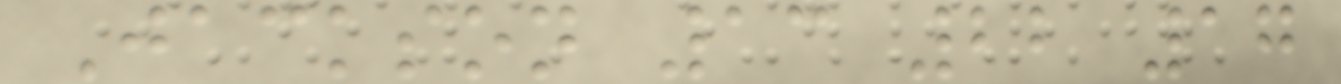Jackson 13 22 17
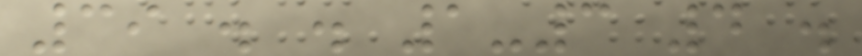39 . . 1-3 4 .
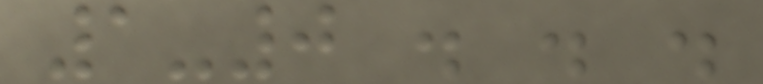1-0 . . .
